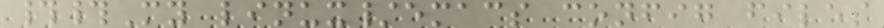##My linux/emacs config files
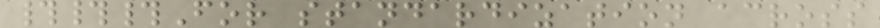###For standardization across
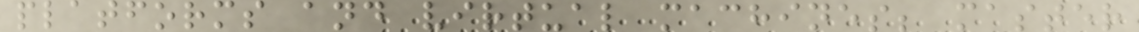platforms and virtual machines; master
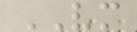VM
